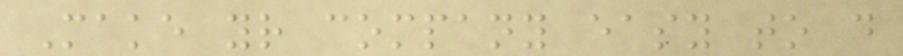Make your company easy to do
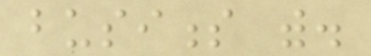business with.
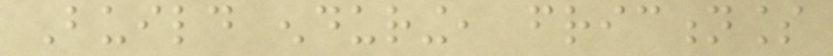Build enduring, frictionless
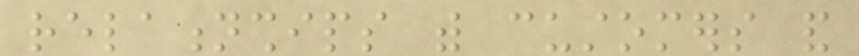relationships with customers and
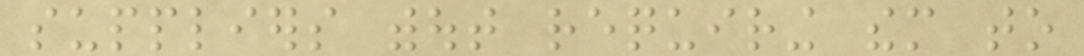suppliers without requiring them to
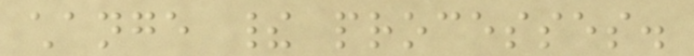change their processes.
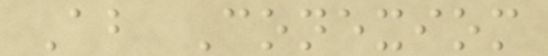About Conexiom
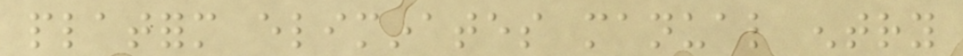platform eliminates manual entry
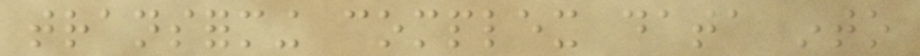transforming complex data into
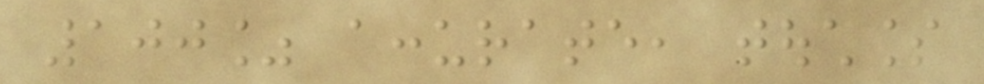100% accurate, touchless
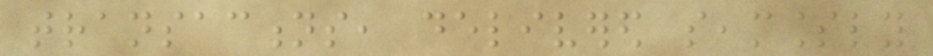transactions, delivered seamlessly
